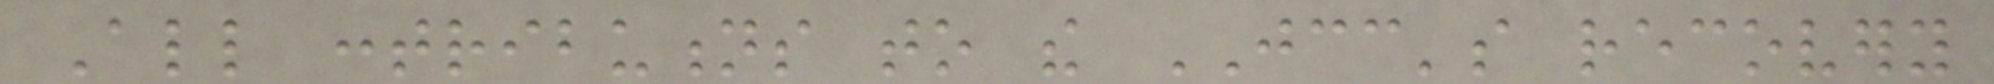All contributions to the JCC's recovery
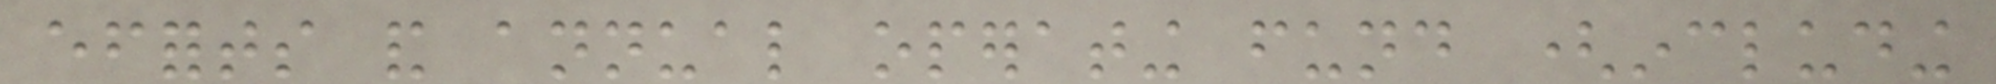efforts and annual operating fund (including
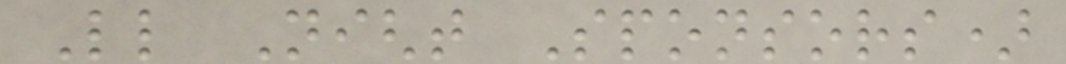Little Night Sponsors)
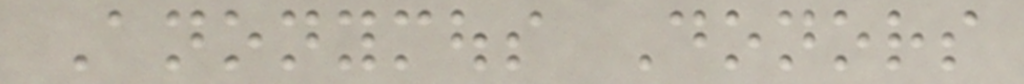Anonymous Donors
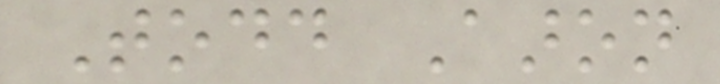Todd Aaron
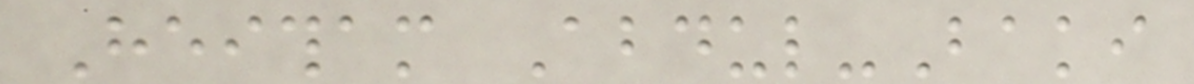Heitham Abdul-Baki
